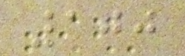100
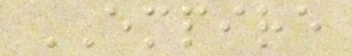EMPIRE
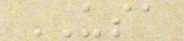USA
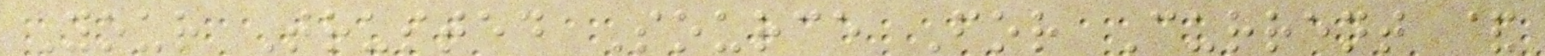Your Trusted Source For Current &
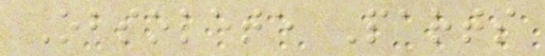Obsolete Parts
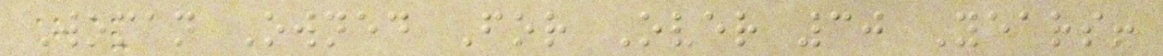Woman Owned For Over 30 Years!
